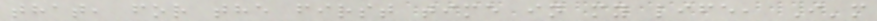that, for the first time in my life, I'm
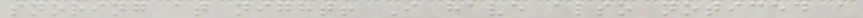snoring at night! I have also noticed a
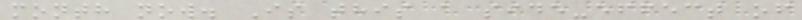month now. Is this a side-effect of
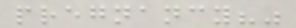pregnancy?"
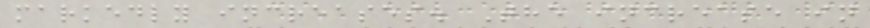markedly increases. The increase in
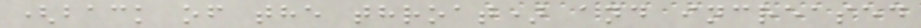(back of the throat) and increased
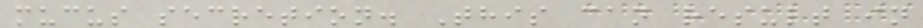mucus secretion. This can result in
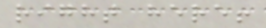right here!
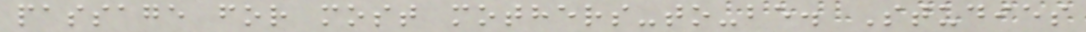passage for most mothers-to-be. Studies
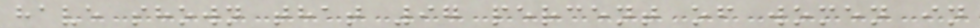have shown that 97 percent of women in
